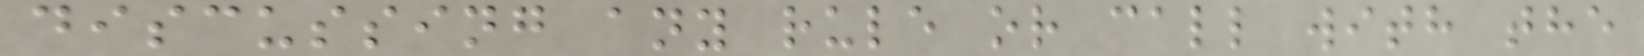discussing any rule or call with the
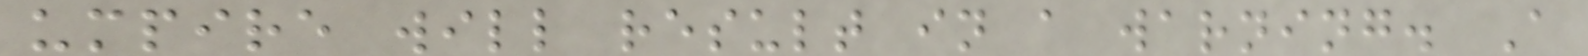umpire will result in a warning. A
